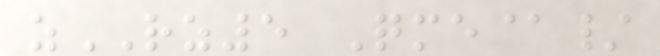zRZ5 Qme@/
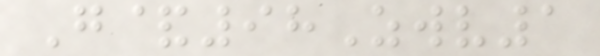G&98Zwv1
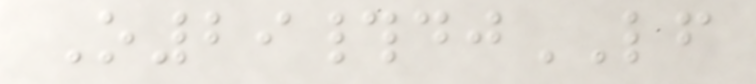O29#djLF
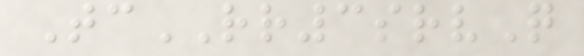TcRR3srvQ
